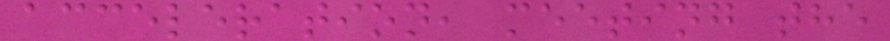acceleration, meeting the
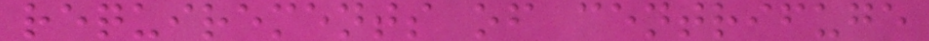requirements of centrifuge
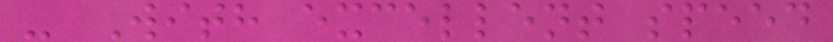- With excellent speed
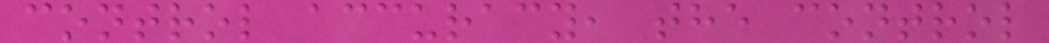control accuracy, the control
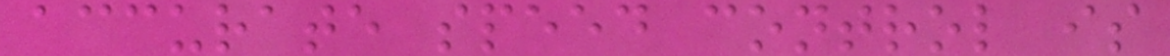accurate speed control is
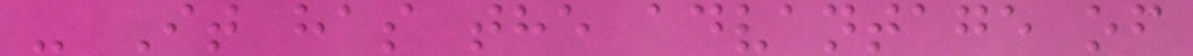- It has the advantage of
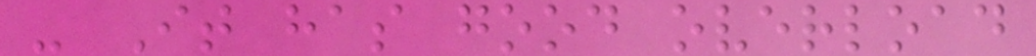- It has good overload
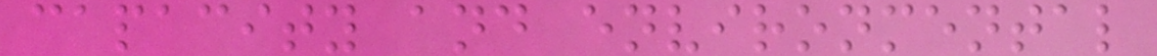capacity and environmental
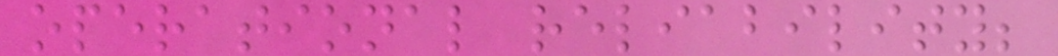operational reliability;
